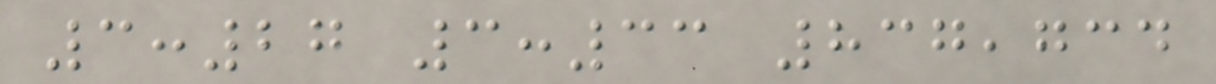3:27 3:33 837,734
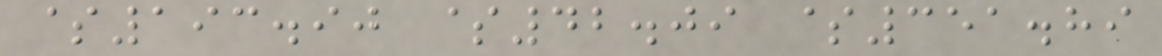$193.90 $42.09 $351.89
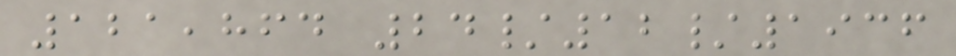121,864 24/12/1936
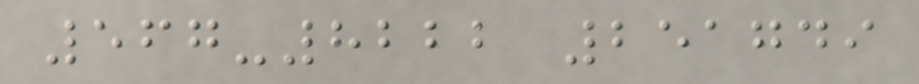567-8222 251749
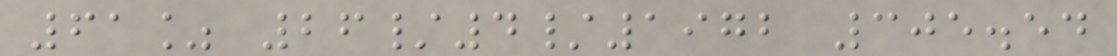61% 26/4/1972 305.54
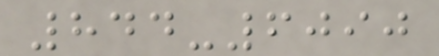844-6090
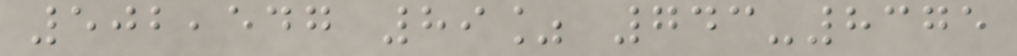502,547 89% 743-8375
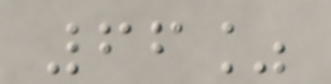66%
